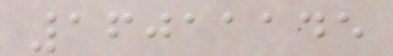16011145
